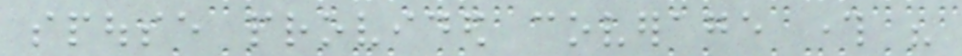spouse provided coverage through his
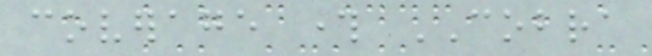coverage through COBRA
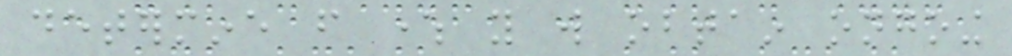determine from where you will obtain ongoing
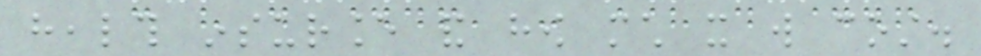health insurance and how much it will cost.
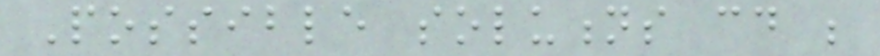Possible solutions could be
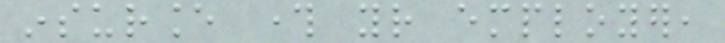insurance through your employer,
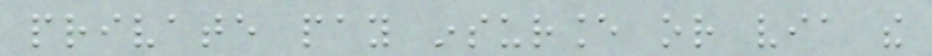private pay insurance or via the
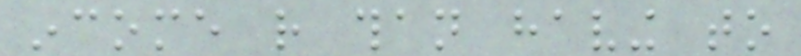income rather than having to
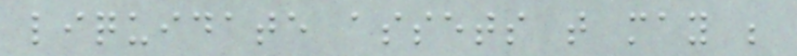liquidate assets that may be
